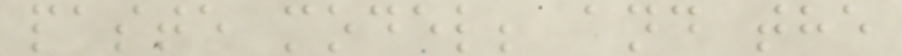paste model; and the
